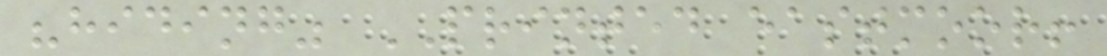"hiding" PRINTED eastmoor!
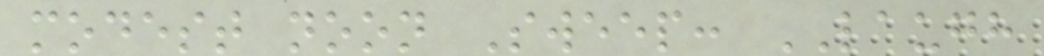modest noon Sweep: LAUGH
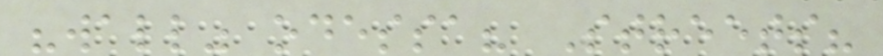"wall" odessa? Streets?
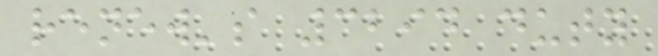renew's 3294 duty
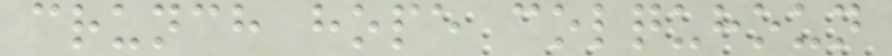crunch hope colquhoun
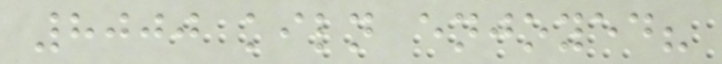8000 kiln enjoyed?
